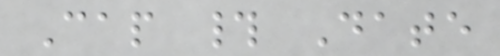Cap # Date
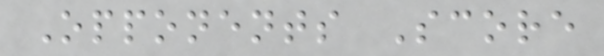Opponents Score
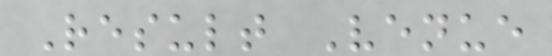Result Venue
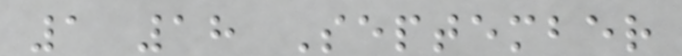1 18 September
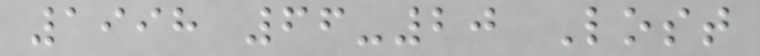1998 66-20 Lost
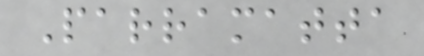Parramatta
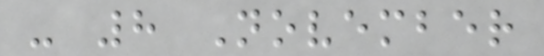- 8 November
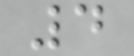4
